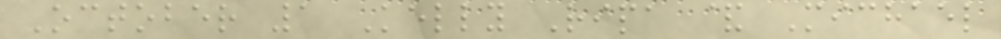October 1 Kelly Ripa & Michael
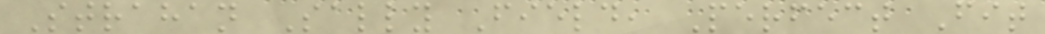Strahan Sally Field, Perfect Fit
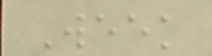Week
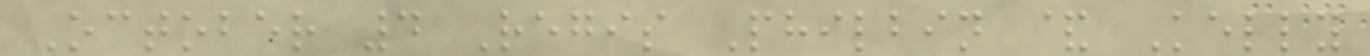October 4 Regis Philbin & Kelly
